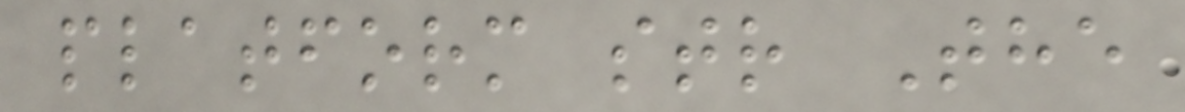platform str The
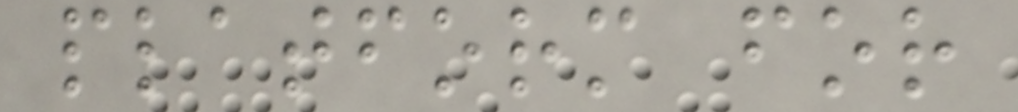platform for
